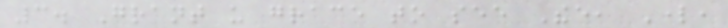3. Grant us grace to see Thee, Lord,
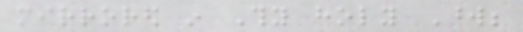mirrored in Thy holy Word;
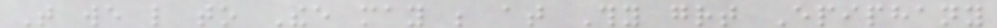That we like to Thee may be at Thy great Epiphany
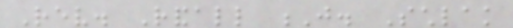Rev. Randall J. Schlak
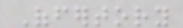Offertory
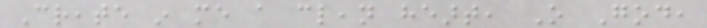Create in me a clean heart, O God,
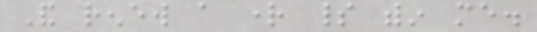And renew a right spirit within me.
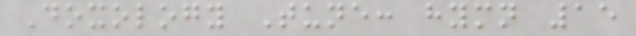Doxology Tune: hymn 15
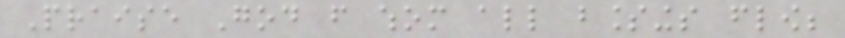Praise God from whom all blessings flow;
